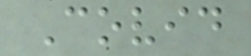Covid
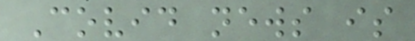Covid news is
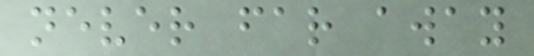never far away
